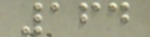164
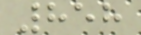858
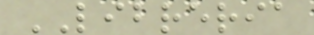LIBRERIA
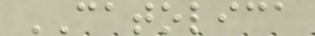CATOLICA
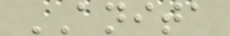ANITA
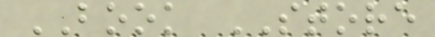BOOK STORE
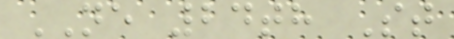NE 24th St
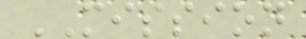MISSION
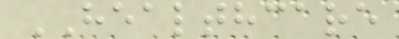HEALTHCARE
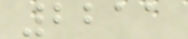2211
